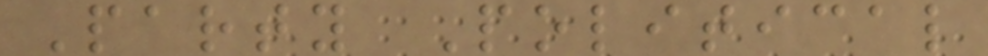Party Political
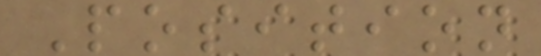Position
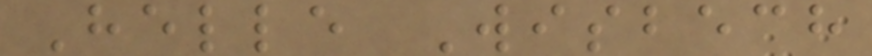Helle Wisbech
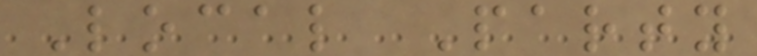Local Party
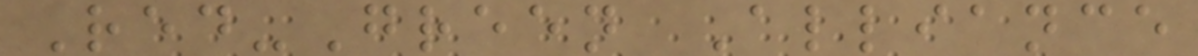Red-Green Alliance
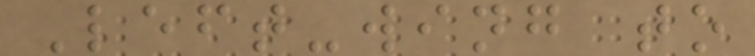Left-wing to
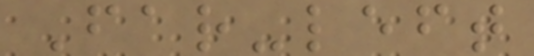Far-left
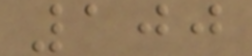100
